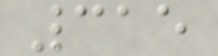315
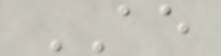AE
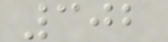302
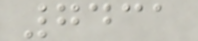7431
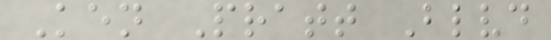Ken Pratt Blvd
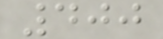400
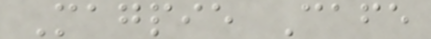Magpie Cafe
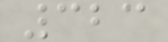323
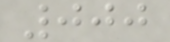000
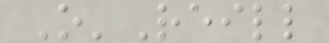O'Reill
